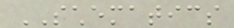SCHEMATICS
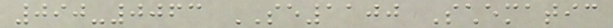090-0063 SE1100 Schematic
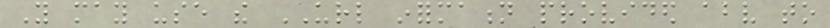You may use the URL information provided above to
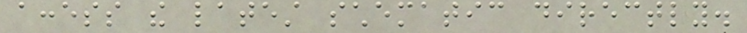access the latest schematic directly.
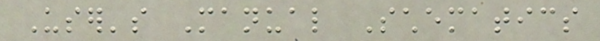User's Manual Schematics
